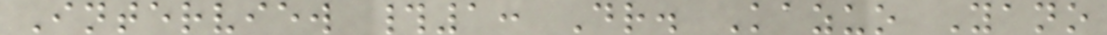Interview #1: Dr. Kazuo Yano
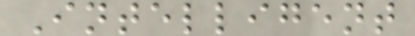Intelligent
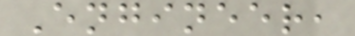Engineer,
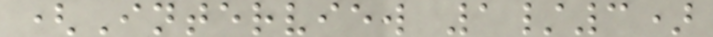(Interview 1/3)
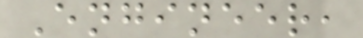Engineer,
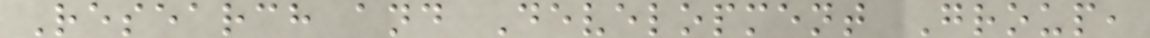Research and Development Group,
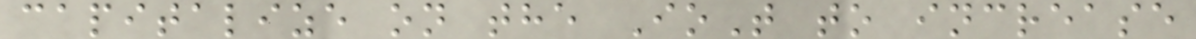capitalize on the IoT to increase
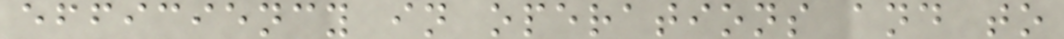efficiency in operations and to
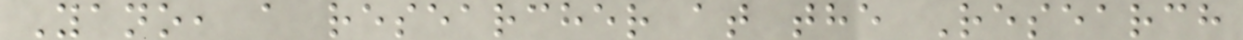Yano, a researcher at the Research
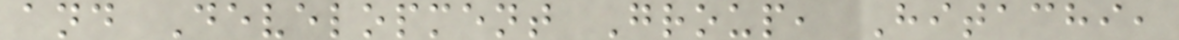and Development Group, Hitachi,
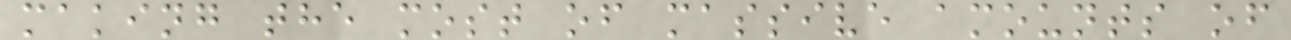making the most of massive amounts of
